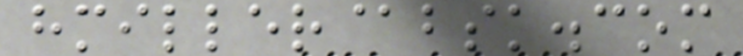hmiller@bsk.com
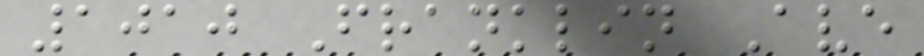1010 Franklin Ave
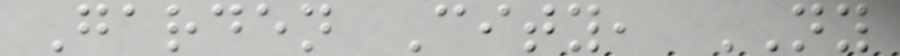Garden City, NY
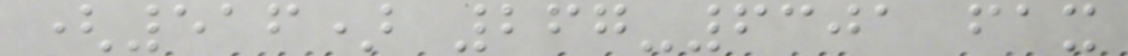(516) 267-6301 fax
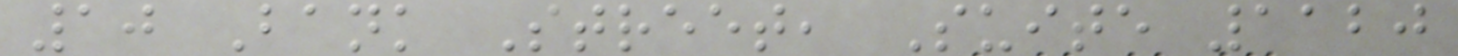10 Bank Street, Suite 1120
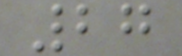27
